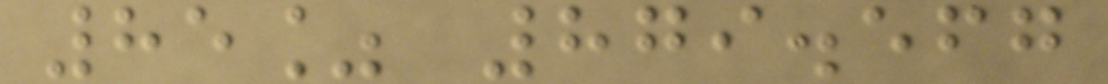85% 879.567
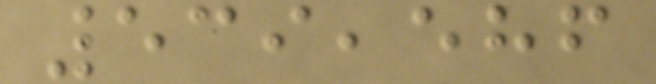539,586
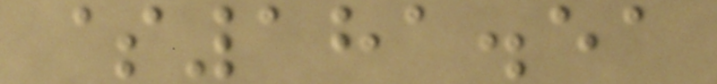$181.51
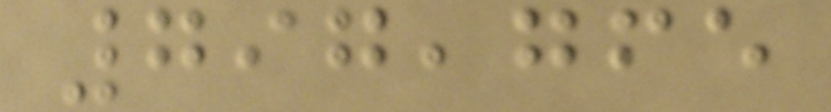797,765
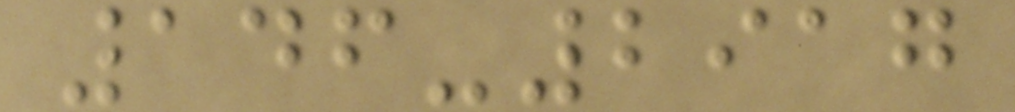146-2917
